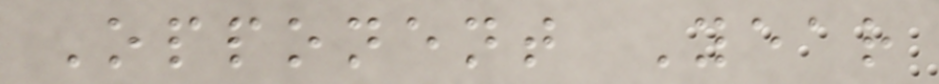Opponent Year
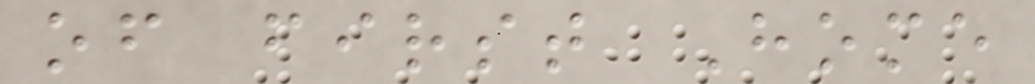of first Home
